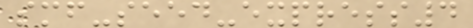smf-seed-express4
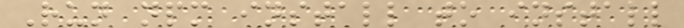Run npm install to install
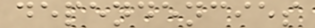dependencies
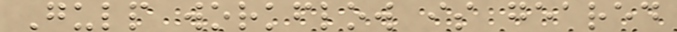Gulp workflow is geared
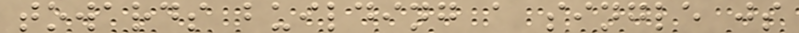towards building a single js
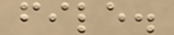file.
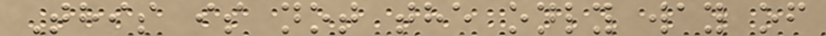This is not the only way of
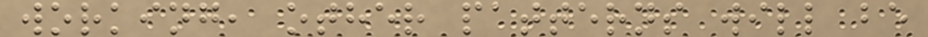working, other patterns will be
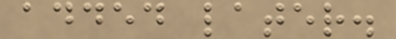added later.
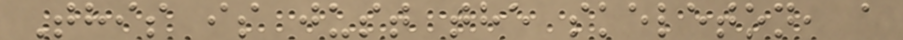This is just the skeleton, a
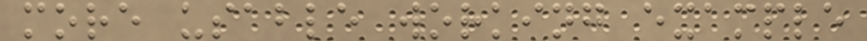more usable working example
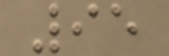95
